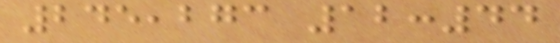245,273 12:44
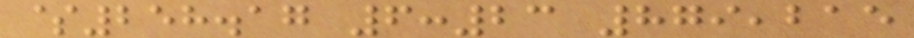$258.17 6:23 879,215
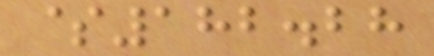$182.28
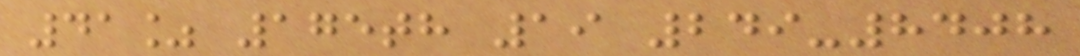41% 175th 19 249-8408
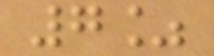7%
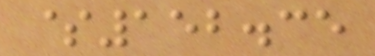$152.35
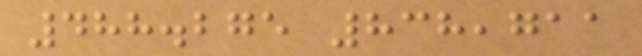488.275 838,711
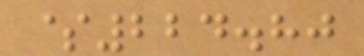$224.80
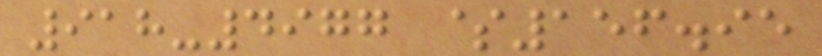918-4977 $156.95
